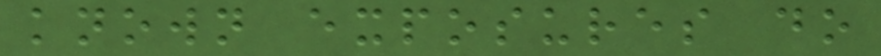known exposures do
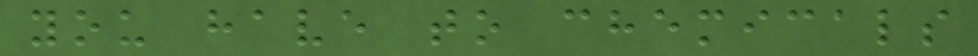you have to chemicals
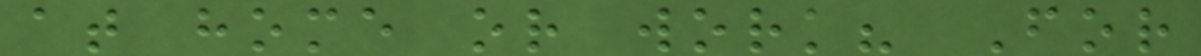at home or work? For
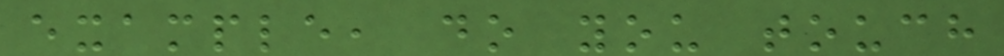example, do you touch
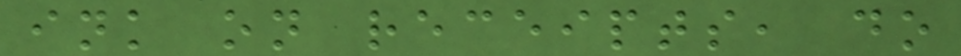ink on receipts, do
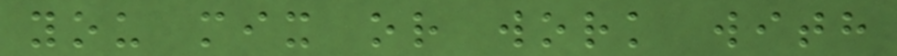you mix or work with
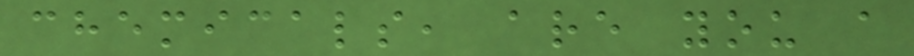chemicals, are you a
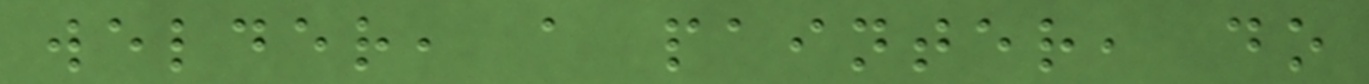welder, a painter, do
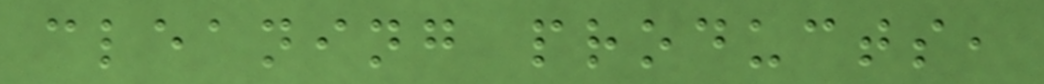cleaning products,
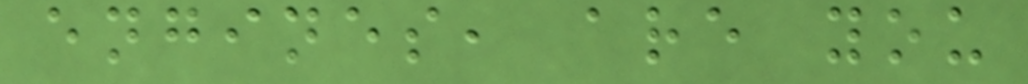engines, are you
